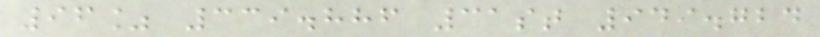96% 339.886 31st 949.724
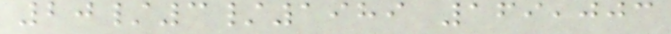20/3/1989 169,003
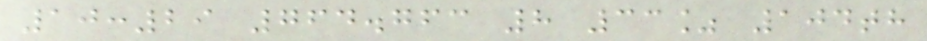10:29 764.763 8 33% 104th
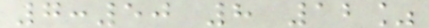7:50 8 12%
